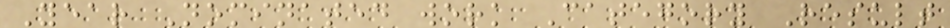Year Nominated work Category Result
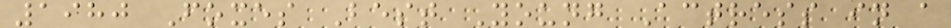1980 Foxes Best Young Actress in a
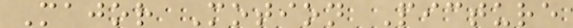Major Motion Picture
